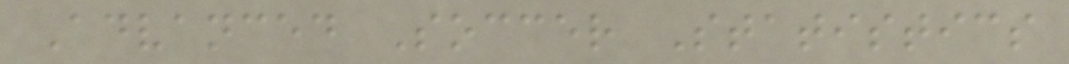Advanced Soccer Statistics
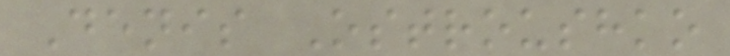Denis Ostroushko
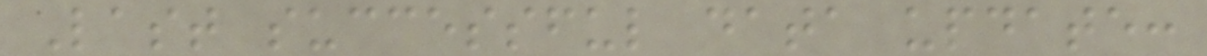Last successful data update:
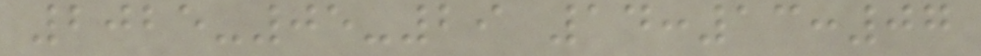2025-05-29 14:13:07
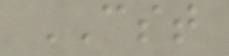CST
